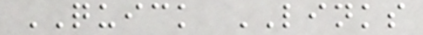QUICK LINKS
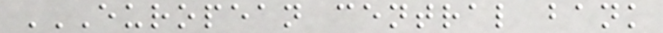EUROPEAN CENTRAL BANK
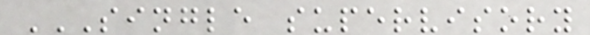SINGLE SUPERVISORY
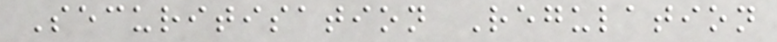Securitisation Regulation
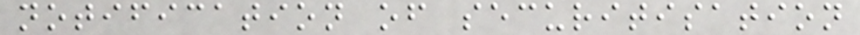notification of securitisation
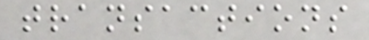transactions
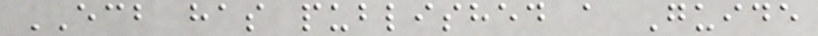ECB has published a Guide
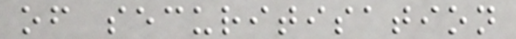of securitisation
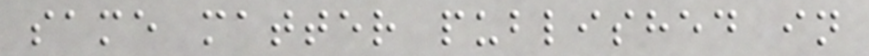same matter published in
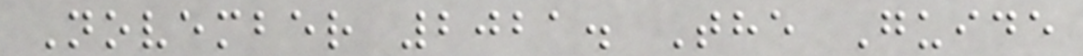November 2021. The Guide
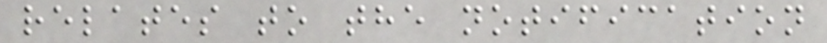relates to the notification
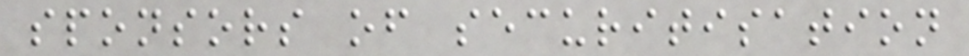sponsors of securitisation
